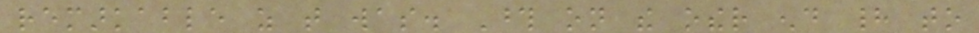remarkable as that was. Those on the other end had to
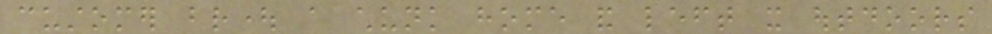customer brought a chunk home and left it outdoors
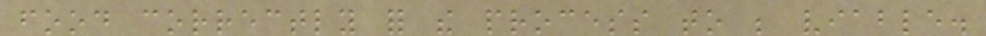food correctly for the process to be viable.
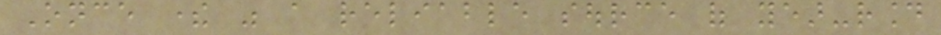Once there was a reliable source of year-round
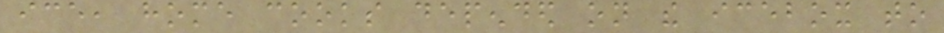ice, home cooks depended on the icebox to
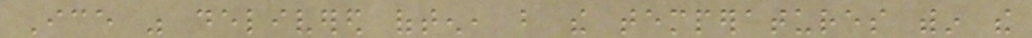Ice was delivered often, but the temperatures within the
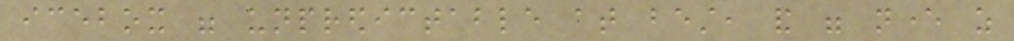icebox were unpredictable at best, and were never as
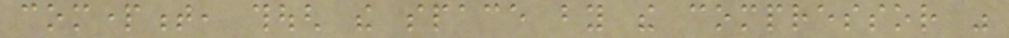compartment, though the space by the compressor was
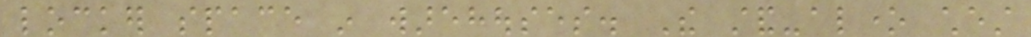locker space in warehouses. The stand-alone chest
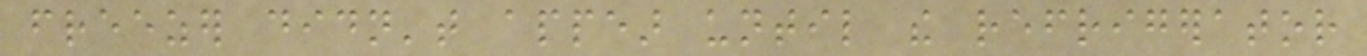freezer didn't appear until the refrigerator
